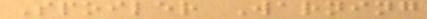Spoiler Warning
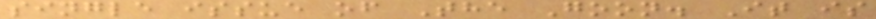single issue of The Goon. It is
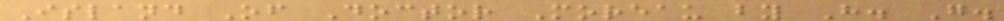Island Of Doctor Moreau by H. G.
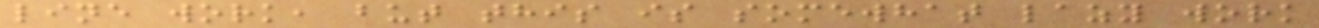line work, but this is somewhat lazy work
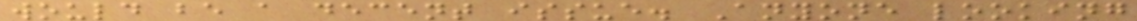would be a decent issue. Anyone looking
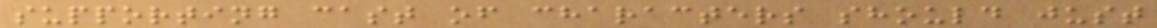supporting cast of characters should just
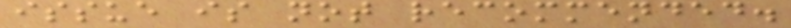issue is not recommended.
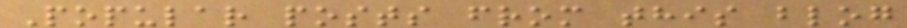Popular posts from this blog
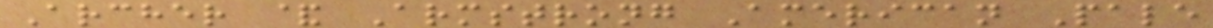Archer & Armstrong American Pale
